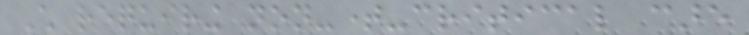Child requiring non-time-critical care
